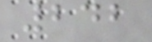242
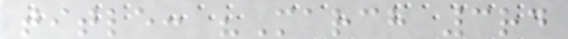title: "March 3rd
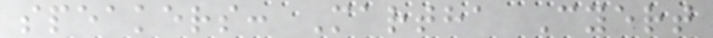speakers: Martha Cyert
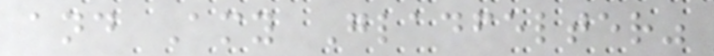and Amy Gladfelter"
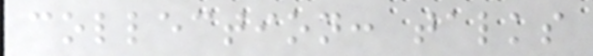collection: talks
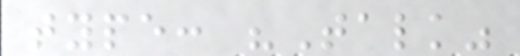type: "Talk"
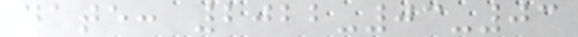date: 2022-03-03
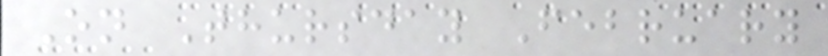On Thursday February
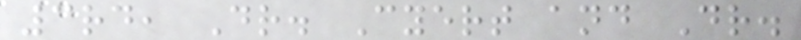3rd, Dr. Cyert and Dr.
